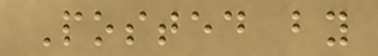Posted by
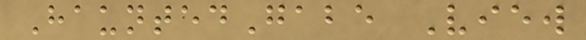HauntedGabe View
